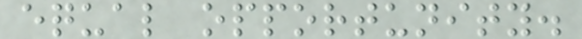equal opportunity.
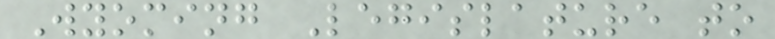Wyoming Legislature to
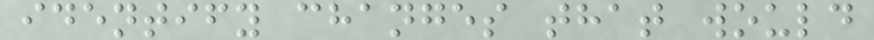identify changes that would
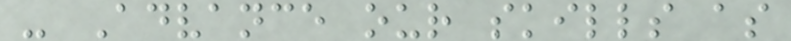- Advance our skills as
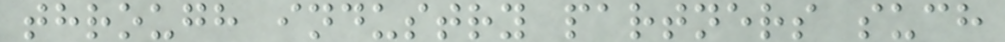through industry partners such
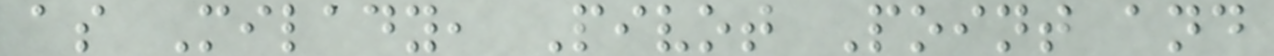as Milady, Pivot Point and
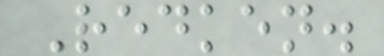Redken.
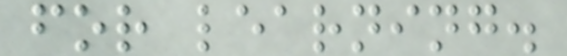for learning.
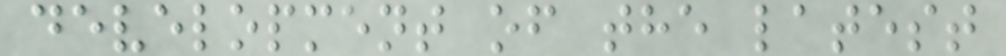development of the latest
